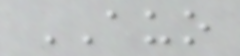AUO
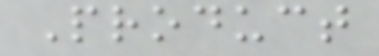Product
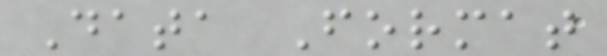Data Format
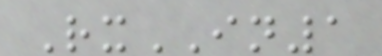RxIN1
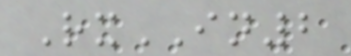RxIN2
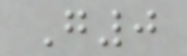G0
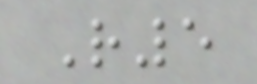R5
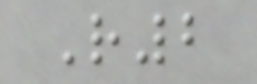R2
